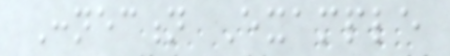Connection Example
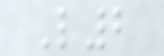L2
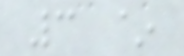3 ~
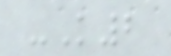-K2
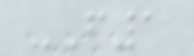-F1
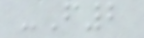-F2
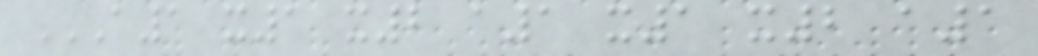A1 X1 X2 A1 X1 X2 A1
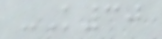-K30
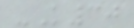-K30
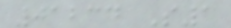01234 S1
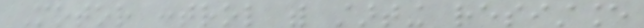Motor control with starting resistance
